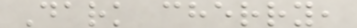Dark cherry,
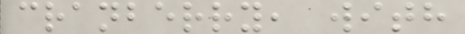cranberry, with
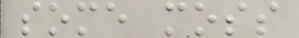some moss
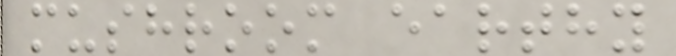mushroom earthy
